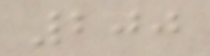200
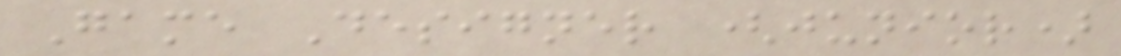Game Designer (junior)
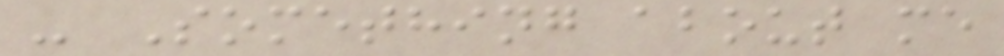- Something about me
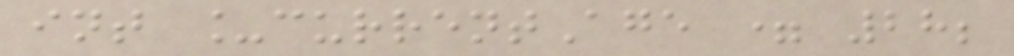int _currentAge = 28;
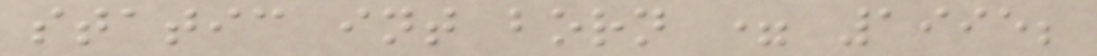static int born = 1995;
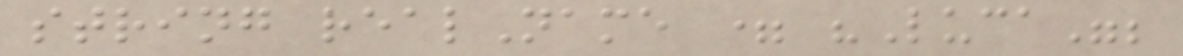string realName = "Luca";
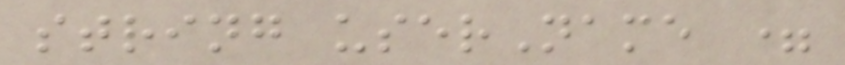string userName =
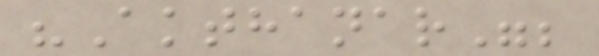"Akthanar";
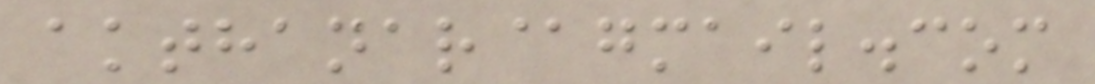akthanar@gmail.com
